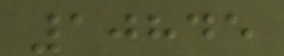10845
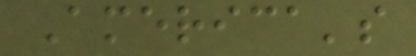America's
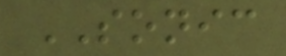SONIC
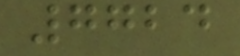7724
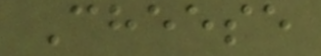Cheese
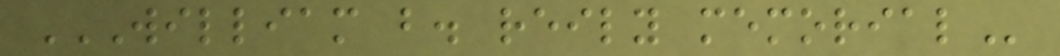WILLIAM B. REILY MEMORIAL
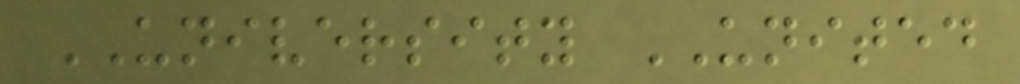UNIVERSITY UNITED
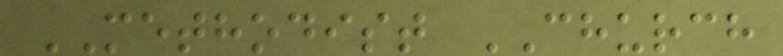METHODIST CHURCH
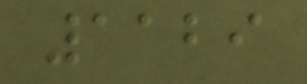1129
